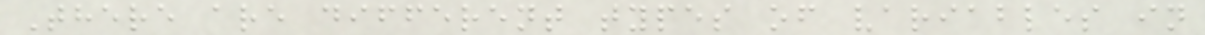There are different types of variables in
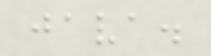java.
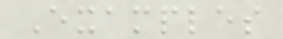Examples
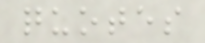quotes
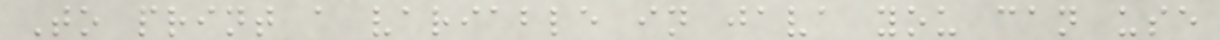To print a variable in java you can use
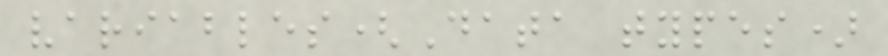variables(Data types)
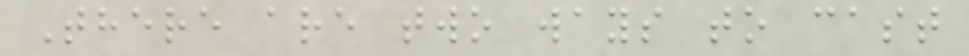There are two ways to cast
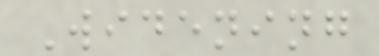Widening
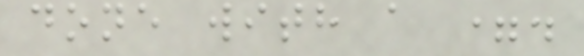done with a =.
